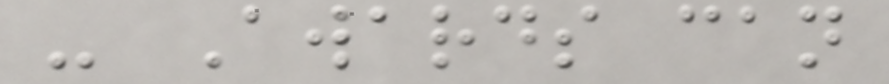- Awards can
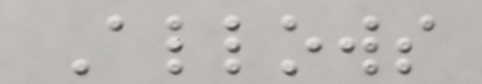Allows
